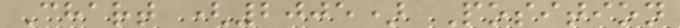Chart (2005) Position
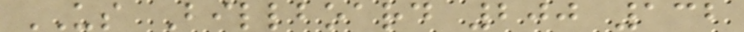US Billboard 200 132
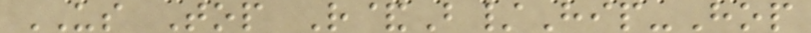US Top R&B/Hip-Hop
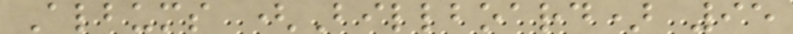Albums (Billboard) 95
